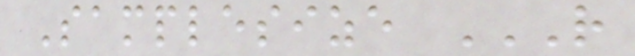Samplesize R
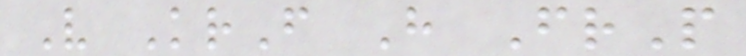V KrF H FrP
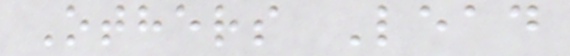Others Lead
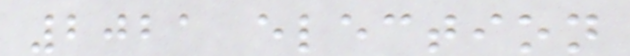2021 election
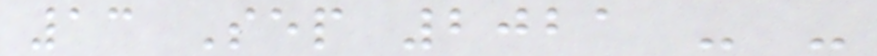13 Sep 2021 - -
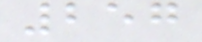257
